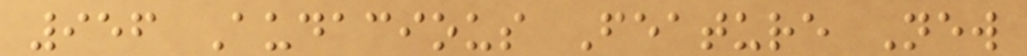956 Audacious Feature New
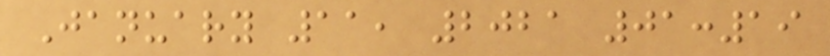January 11, 2021 01:19
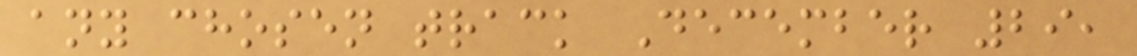any chosen track December 29,
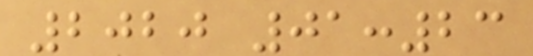2020 01:23
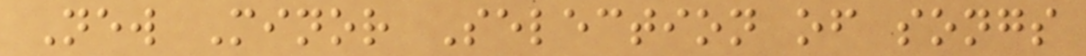New Minor Selection of songs
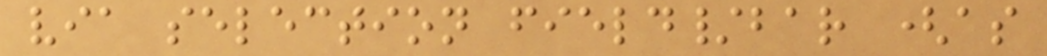via selection field/bar (as
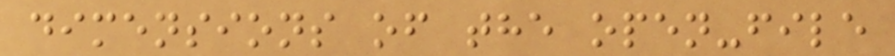dimensions of the open-file
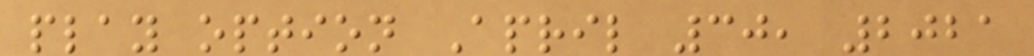play option April 30, 2021
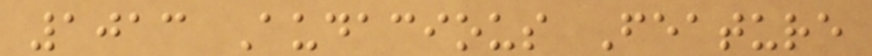1013 Audacious Feature
